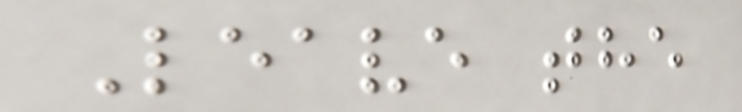Leave the
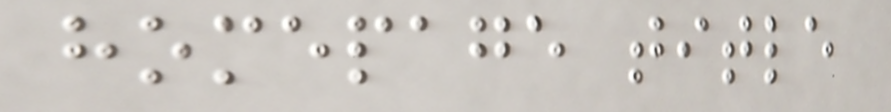homepage title
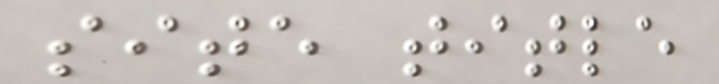site title
